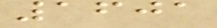1601
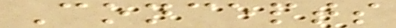Concepts
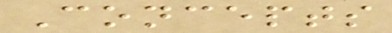Concepts
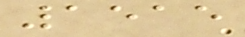1515
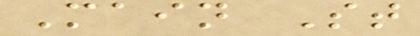Main St
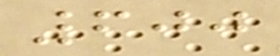600
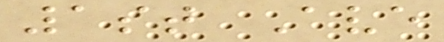1st Ave
